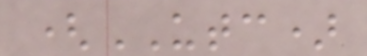(UTC)
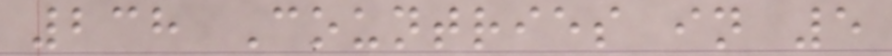238 Countries in 5
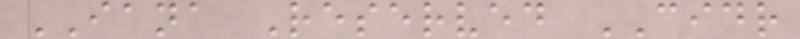IANA Reserved CIDR
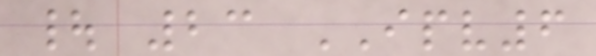| 23 IPV6
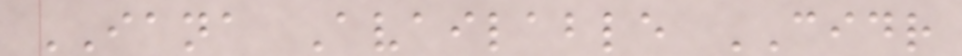IANA Available CIDR
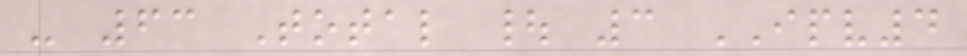- 63 Total | 3 IPV4
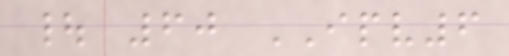| 60 IPV6
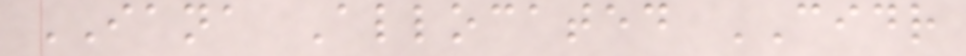IANA Allocated CIDR
